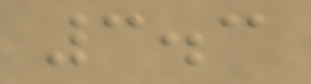3.3
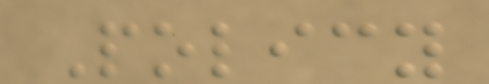Policy
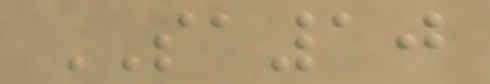SA10
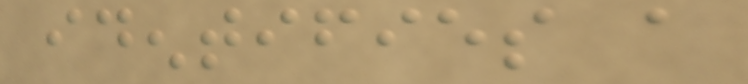identifies a
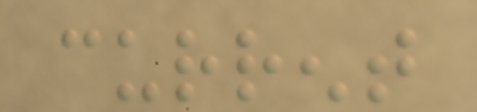current
